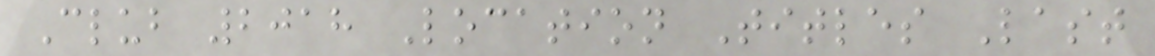Club 2018 Location Titles Last
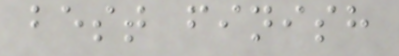best finish
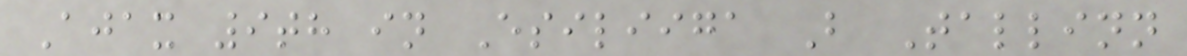Ajax 9th in Esiliiga B Tallinn
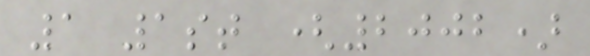1 1st (2002)
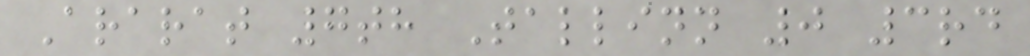Ararat 7th Tallinn 0 3rd
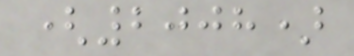(2008)
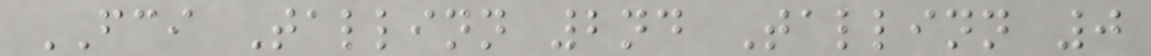FCI Tallinn 2nd Tallinn 0
